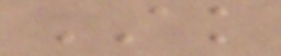AK
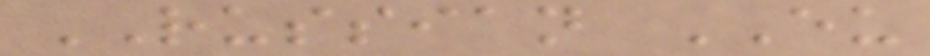RUSSIAN EU
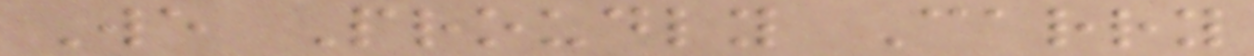We Proudly Carry
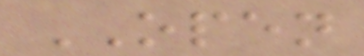OPEN
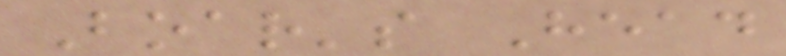Boar's Head
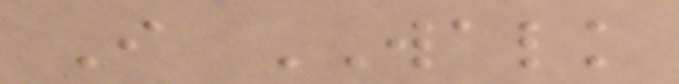I WALK
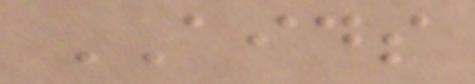AIDS
